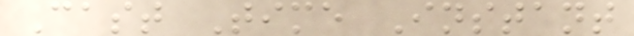Cast Time Instant
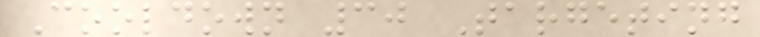Cooldown 30 Targeting
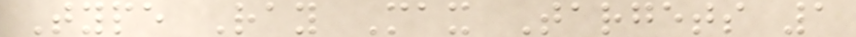Type Ray Max Targets 1
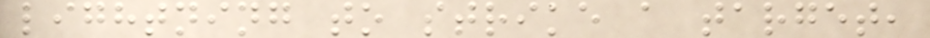lightning to strike a target,
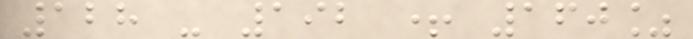128 - 192 + 160%
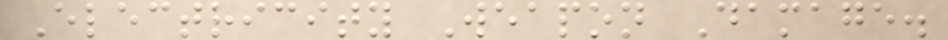Electricity Weapon Damage.
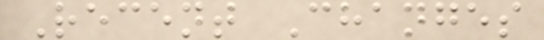Recent Changes
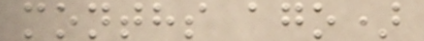months ago)
